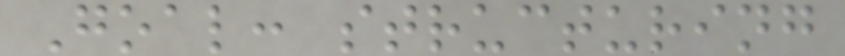Goal: structuring
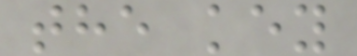the key
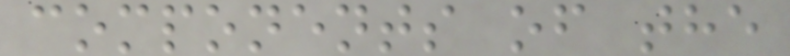components of the
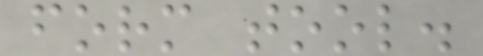form tool.
